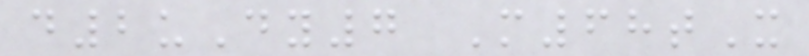d2uDy7 M68tX
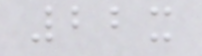22x
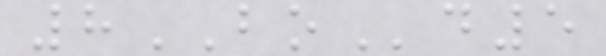8BOd5
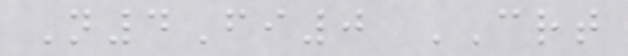N4Fi0 CRT
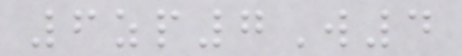6zp7W4
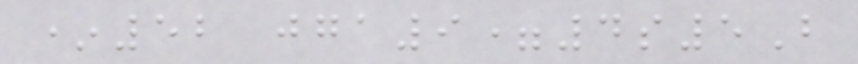*52 jga9=4s5B
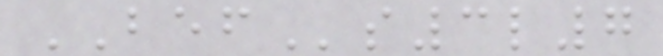BEFs3l7
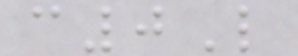c0L
